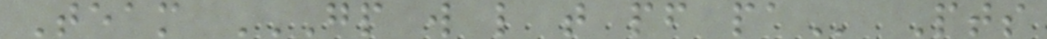Team GP W L T PF PA Pts
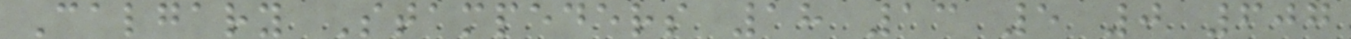Calgary Stampeders 18 13 5 0 607
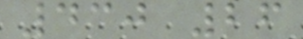430 26
